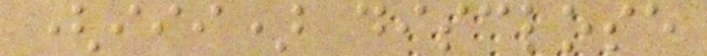(iii) disclose
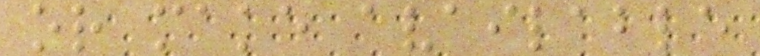or make available
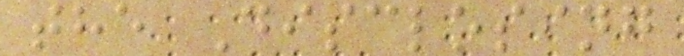the Disclosing
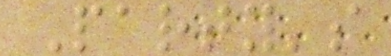Party's
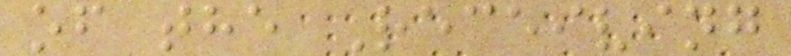of the Receiving
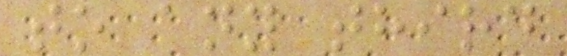to any third
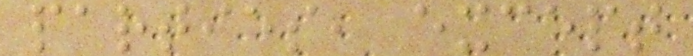parties, except
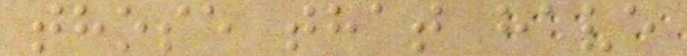those that have
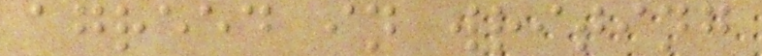agreed in writing
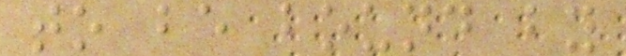to be bound by
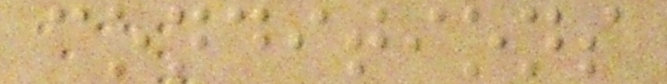conditions
